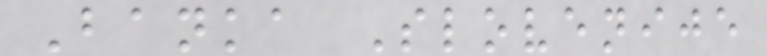Banka Slovenije
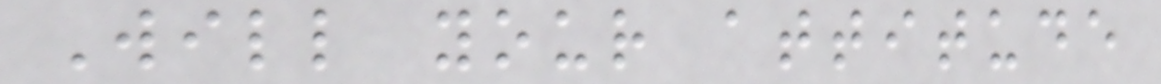Will your attitude
